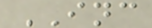INC
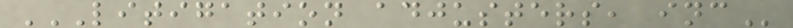LITIGATION ADJUSTERS, INC
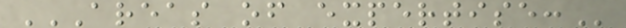AREAS OF EXPERTISE:
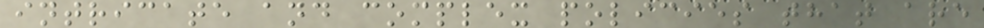intricate and complex policies that are
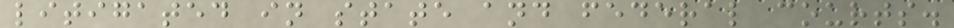litigated in state and federal courts.
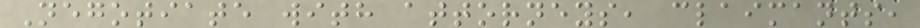Negotiate with attorneys, claimants,
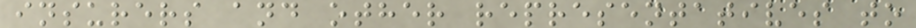insurers and other representatives to
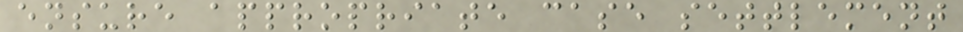ensure appropriate case settlement
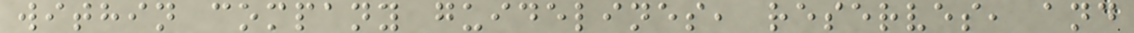within company guidelines, reserves, and
